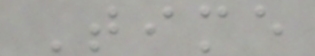Time
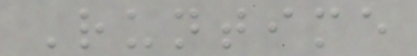Runtime
